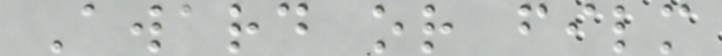Award or film
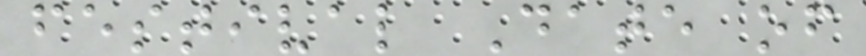festival Date of
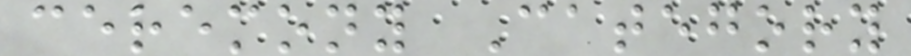ceremony Category
